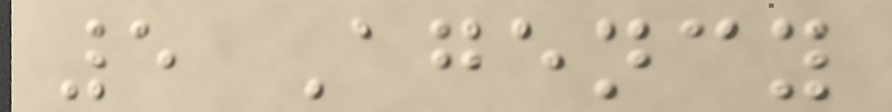5 Agency
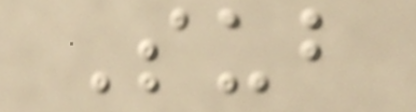Sub
